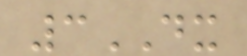3DX
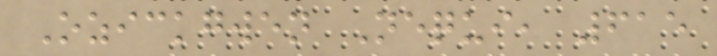Ozickgwen Nequi, 615
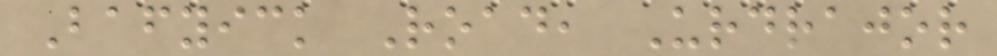Bafyick Road, Urdrajor
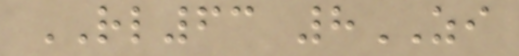RL63 8ZI
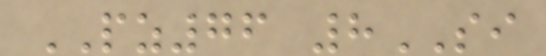PZ76 8SI
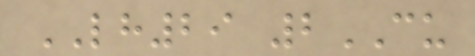LH29 2CU
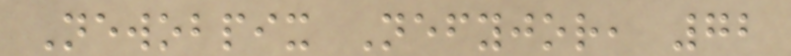Newobpix Nefyjor, 72
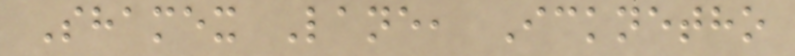Shamex Lane, Icknetho
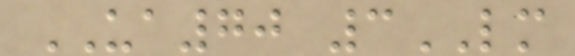UA70 3LM
